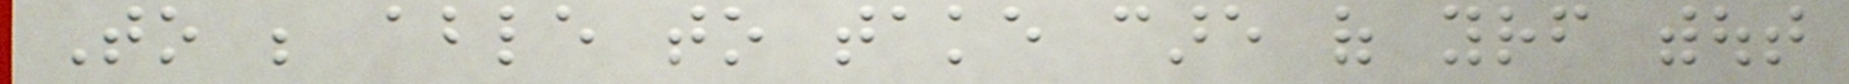To be able to take care of yourself without
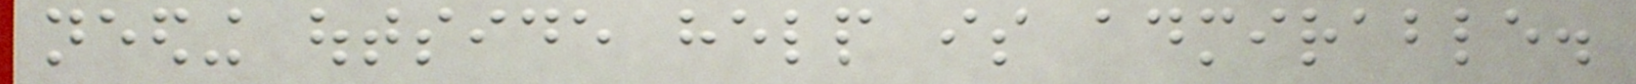needing outside help is admirable.
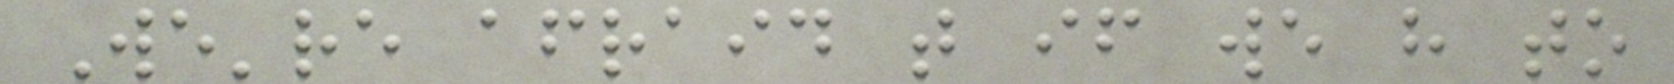We're afraid that if we have to
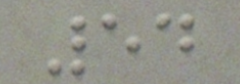54
